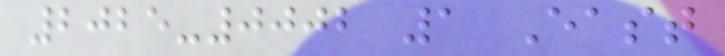2025-0002 1 East
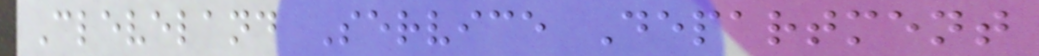Cleveland Service Department
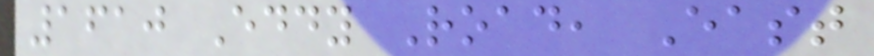1610 Eddy Road, East
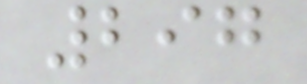297
